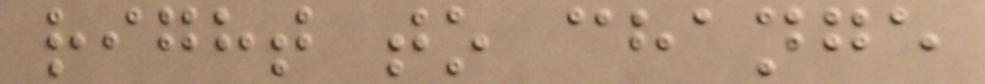right to change
